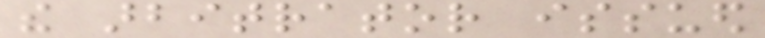the arbitrator issued
